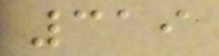319
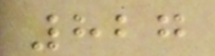827
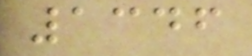1346
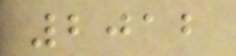2012
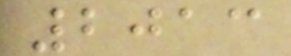2013
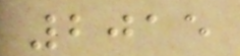2015
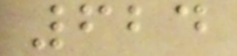624
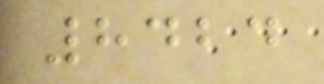8424
